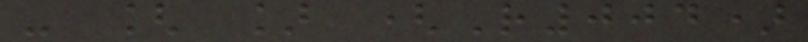- [ ] (R004)
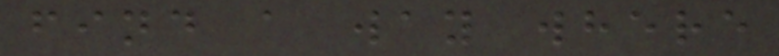find a way where
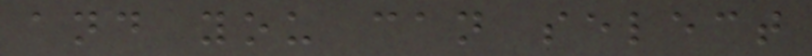and you can select
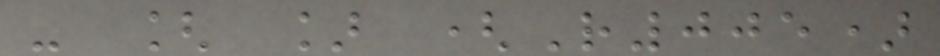- [ ] (R005)
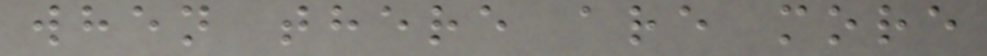when there are more
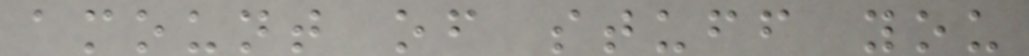amount of stuff you
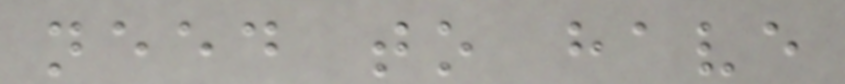need to have
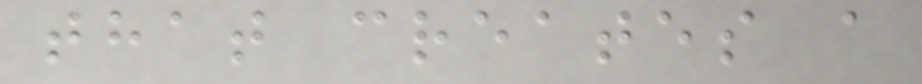that creates a
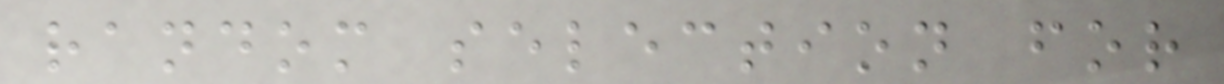random selection for
